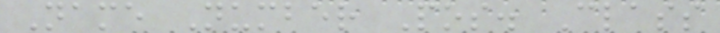Name Number Pos. Class
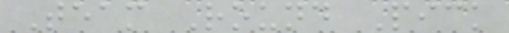Team Round Pick
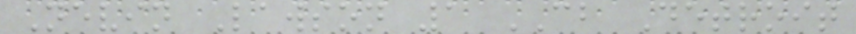Nevin Lawson 1 CB Detroit
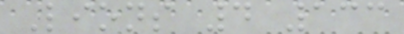Lions 4 133
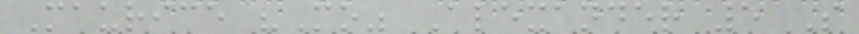Maurice "Mo" Alexander 5 S
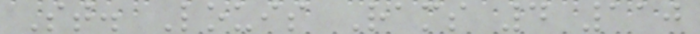St. Louis Rams 4 110
